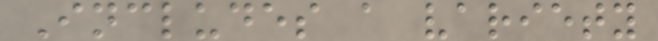Includes a variety
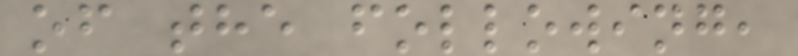of the following,
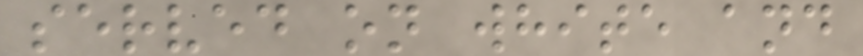served on white and
